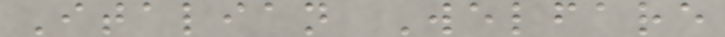Italian Welfare
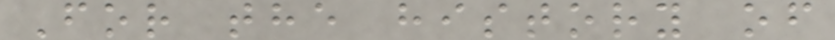For the history of
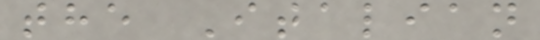the Italian
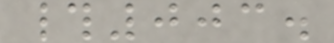#003.
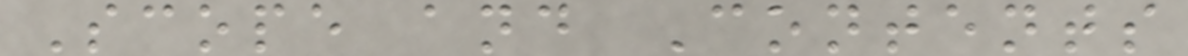Scope and Contents
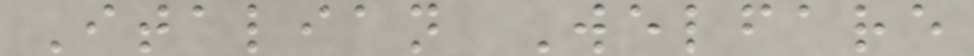Italian Welfare
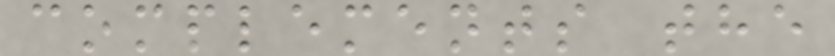complements the
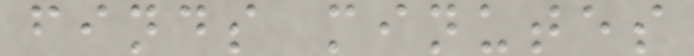finds minutes
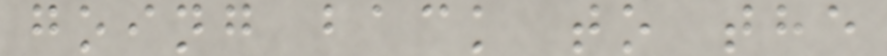going back to the
